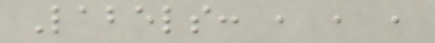Labels: , , ,
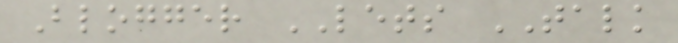Blogger LETS TALK
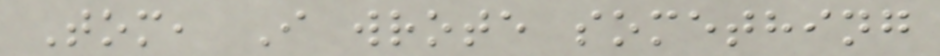Tom, I wrote something
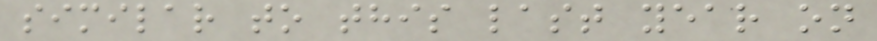similar to this last year on
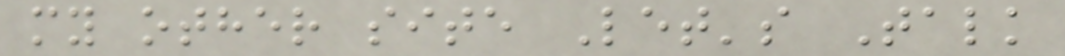my other site Let's Talk
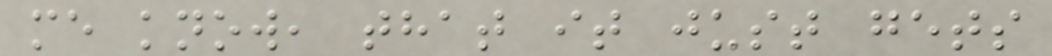me know, that it just gets
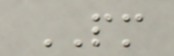PM
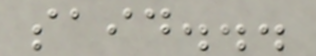said...
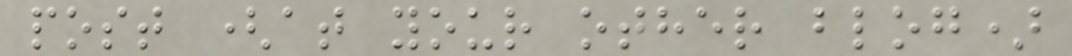post (at your other blog)
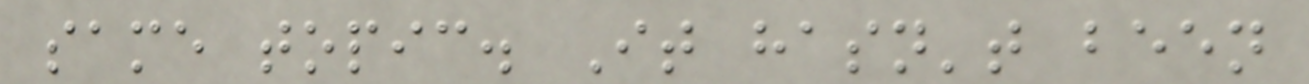same topic. It hasn't been
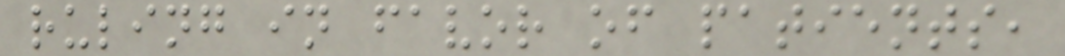ruling in favor of patients,
